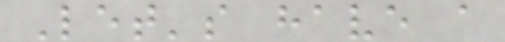Let's have a
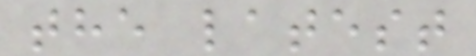the latest
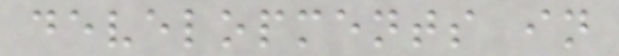developments in
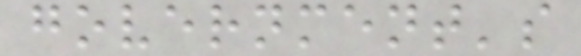government's
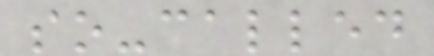so-called
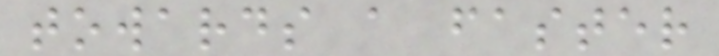towards a faster
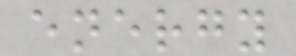energy
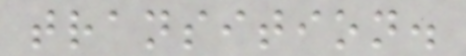transition.
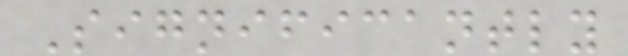Significantly
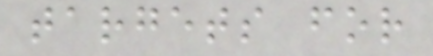targets for
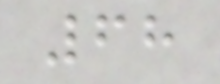68
